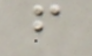f
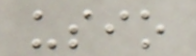usio
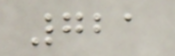721
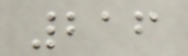216
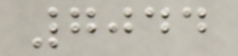7044
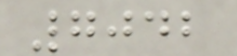7042
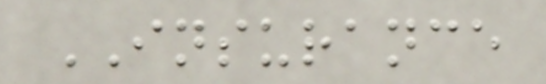INSURANCE
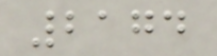2174
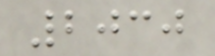2030
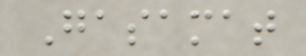Gasamat
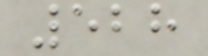528
